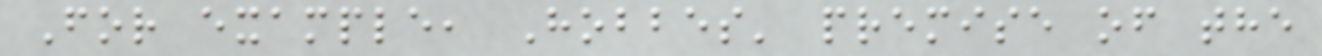For example, Hobbes' premise of the
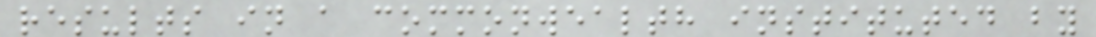results in a commonwealth instituted by
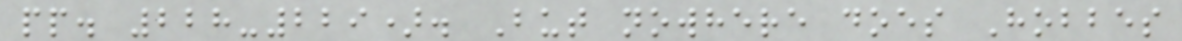pp. 228-229). But nowhere does Hobbes
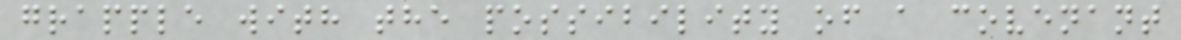grapple with the possibility of a covenant
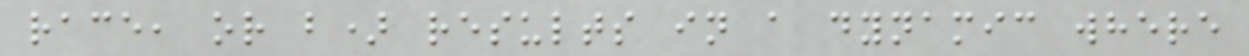race, or b) results in a dynamic where
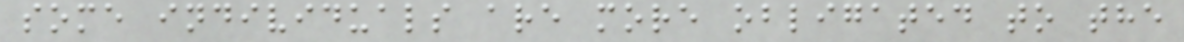some individuals are more obligated to the
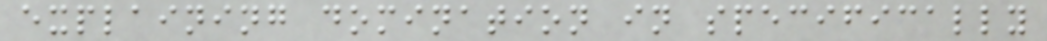explaining domination in specifically
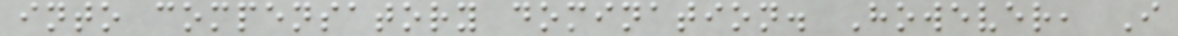into compensatory domination. However, I
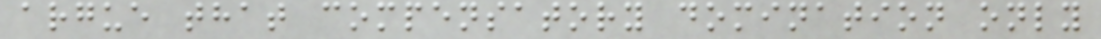argue that compensatory domination only
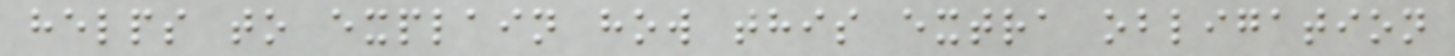helps to explain how this extra obligation
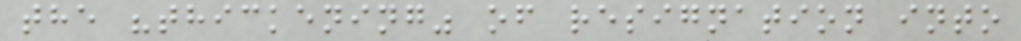the "thickening" of resignation into
